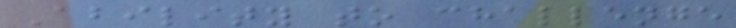Ability to challenge
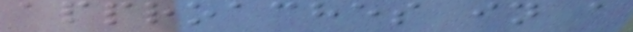approaches in a
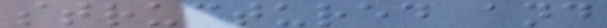structured and
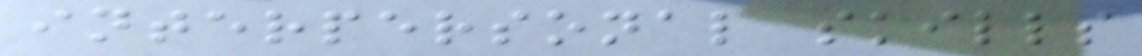interpersonal skills
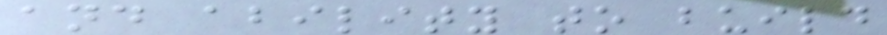and ability to build
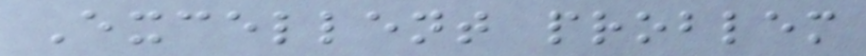Excellent problem
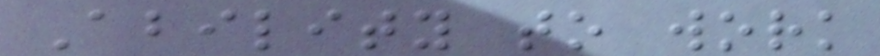Ability to work
